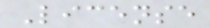License
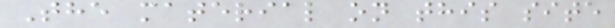The material on this site
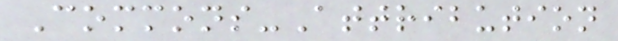Commons-Attribution
